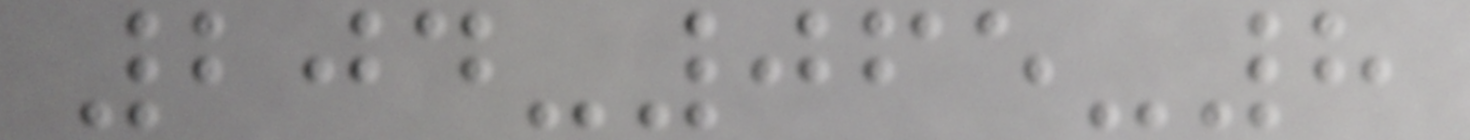204-065-8
